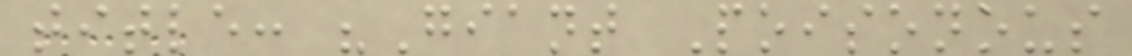title: "Giant Poisonous
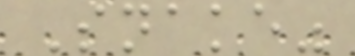Snake"
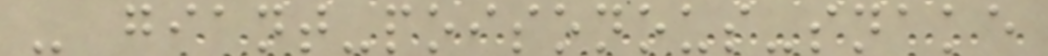- giant-poisonous-snake
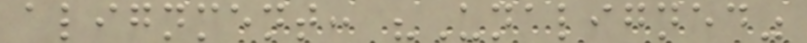alignment: "Unaligned"
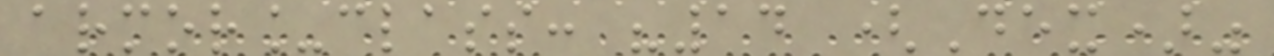armor_class: "14 (Dex)"
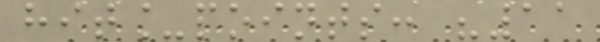hit_points: "11
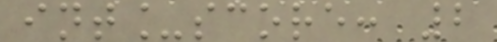int_score: 2
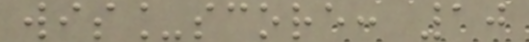wis_score: 10
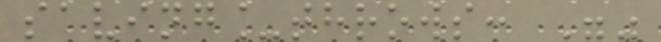saving_throws: ""
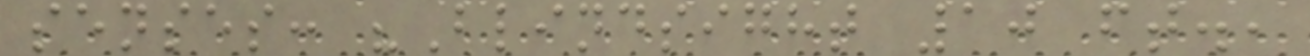senses: "Blindsight 10 ft.,
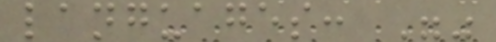languages: ""
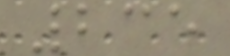235
